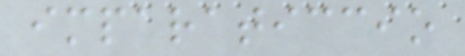imparaticcio
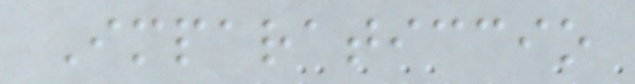Imparaticcio
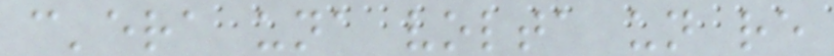c'era una volta un re
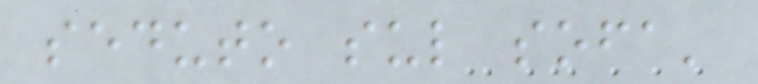seduto sul sofa'
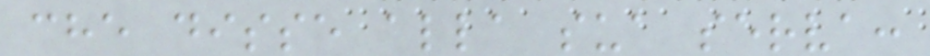che disse alla sua serva:
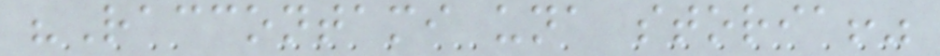"Raccontami una storia!"
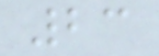23
